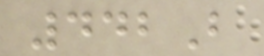442B
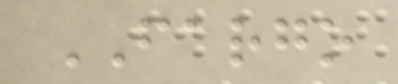FARGO
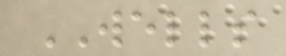WELLS
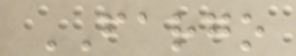FARGO
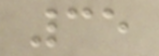35
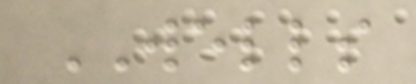WELLS
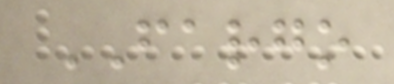FARGO
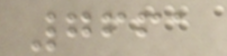7661
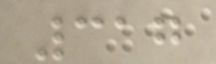317
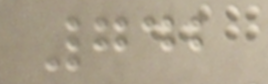742
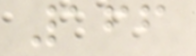166
